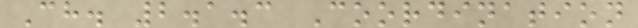Ch. 2.1.3 Coordination
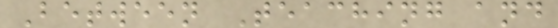Between Teaching and
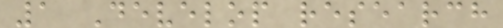1 Develop research
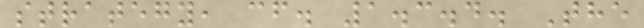strategy, cf. 1.3.4. The
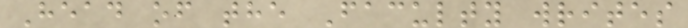Head of the Faculty writes
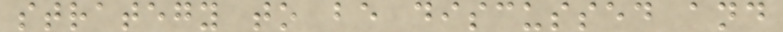strategy to be discussed and
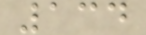134
